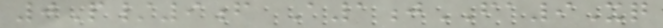0P/9f A1jFA9Xq
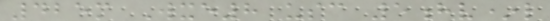425m Wxe8 usc 5hv*l
